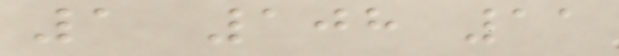1 108 11
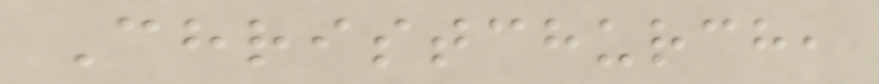Christchurch,
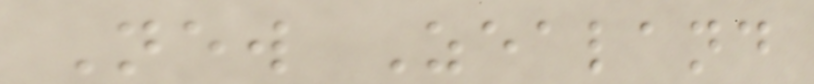New Zealand
